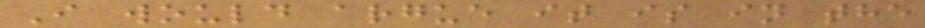I would argue it is in the
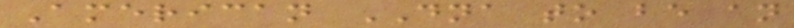American DNA to be an
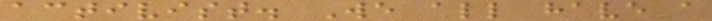activist. We all have a
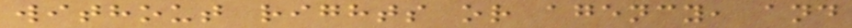without rights or agency, and
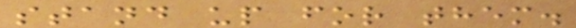stand up for them.
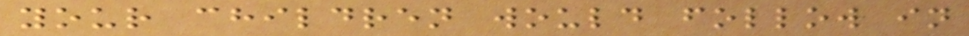your children would follow in
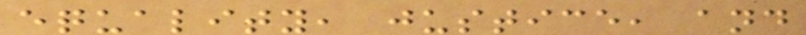equality, justice, and
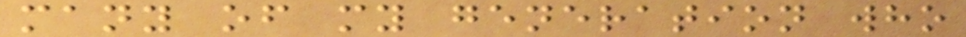many of my generation who
